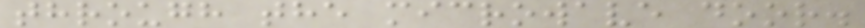through the microwave door.
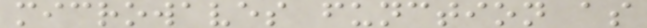microwaves function as
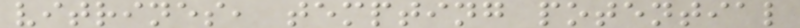vitrines, tempting potential
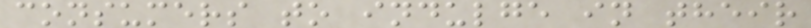consumers to indulge in their
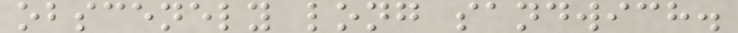obscenely long sandwich.
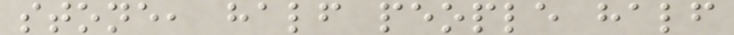stone, half people half
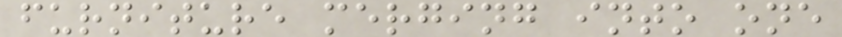furniture merging into one
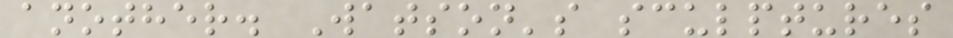another. Watson's sculptures
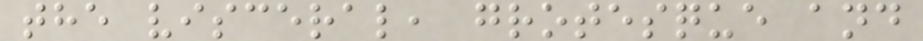the visceral, grotesque and
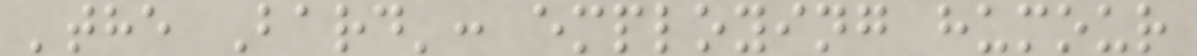'the Bard': employing humour
